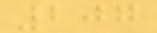207
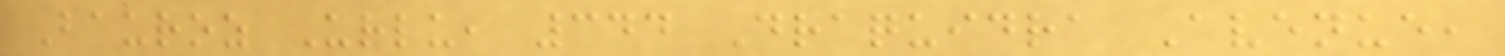Bauroz Urlu, 344 Draquidra Avenue,
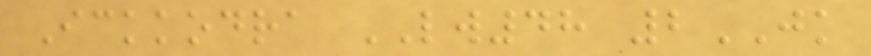Ickkodra LW48 2JK
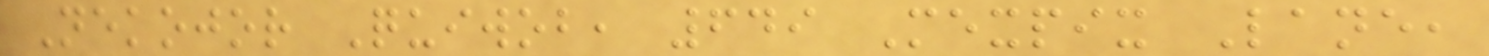Nekojor Quiwob, 649 Mexpix Lane,
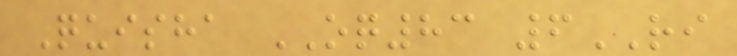Quisha OQ83 6RI
